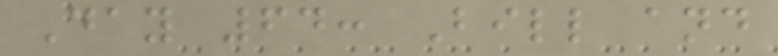Day 64: Bill and
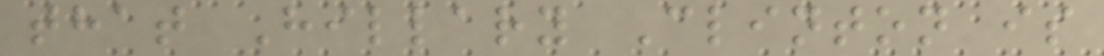that Hillary Clinton is
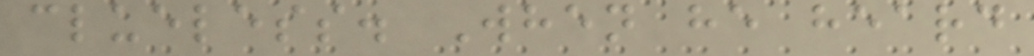clueless. When he heard
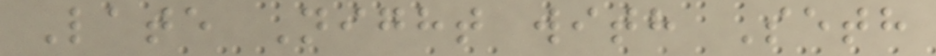Late Night with Seth
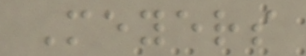Meyers
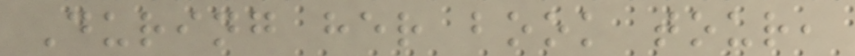During her book tour,
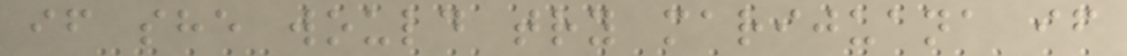if she would try marijuana if
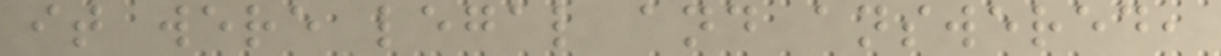it were legal and answered,
